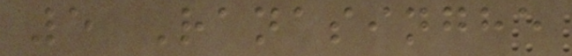5 Ranasinghe
